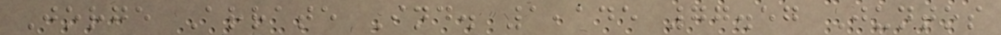Jorge Arrate Ind. 1,145 77.57 Juntos
